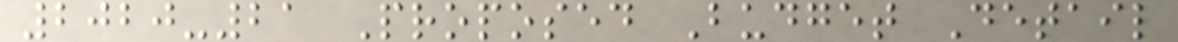2020-21 Proposed Budget Detail
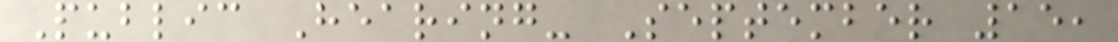Public Hearing- September 15,
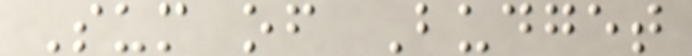Sum of Budget
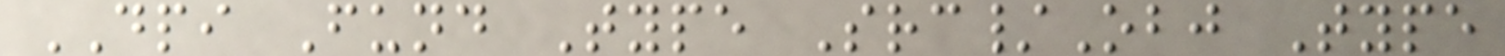DPI Fund Type Src/Obj Type
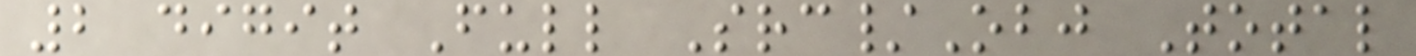2 digit Full Src/Obj Total
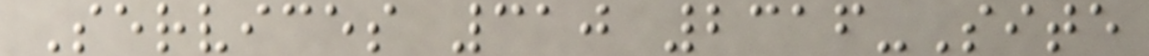Services 310 2316-Site
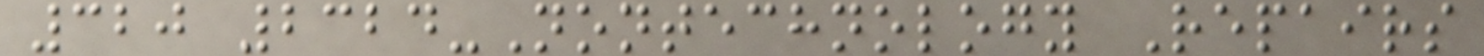320 2324-Nontechnology Repairs
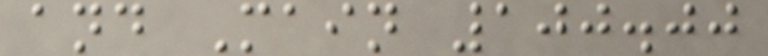and Main 100.00
